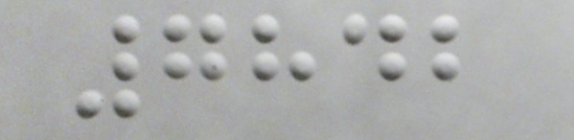7842
